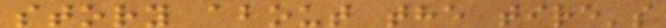story about the tire's
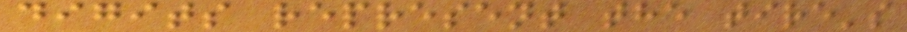digits represent the tire's
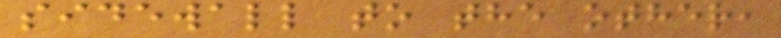sidewall to the other,
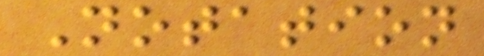Notation
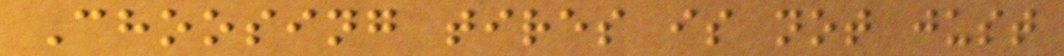Choosing tires is not just
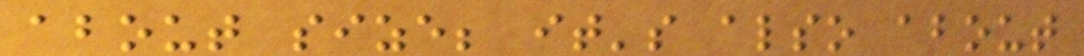about size; it's also about
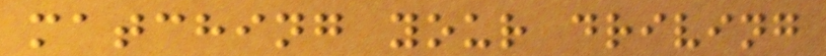matching your driving
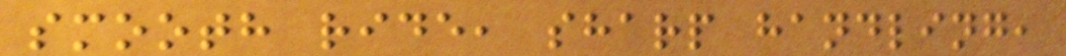smooth ride, sharp handling,
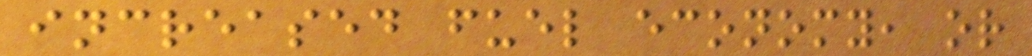increased fuel economy, or
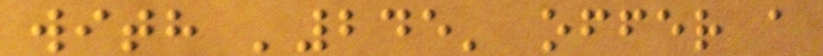with '245' offer a
